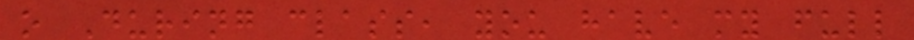o During class, you have my full
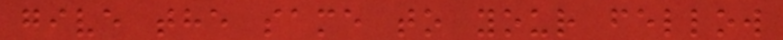give the same to your fellow
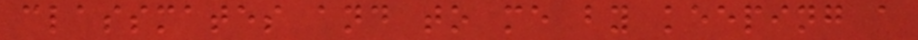classmates and to me by keeping a
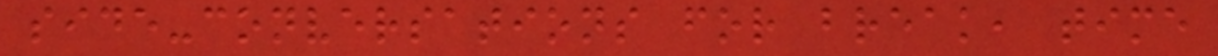side-conversations for break, time
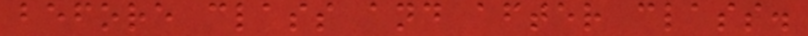before class and after class.
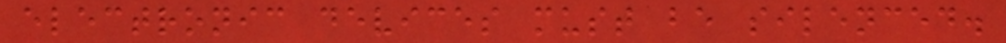electronic devices must be silenced.
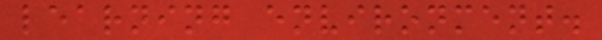learning environment.
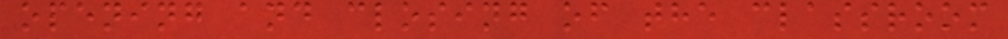opening and closing of the classroom
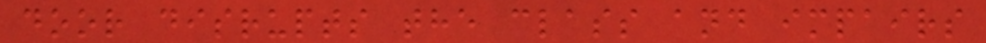door disrupts the class and impairs
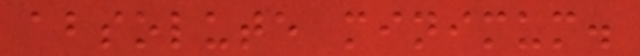absolute minimum.
